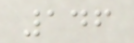146
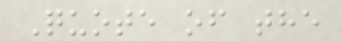Quote of the
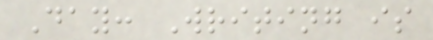Day: Writing is
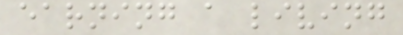earning a living
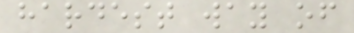hardest way of
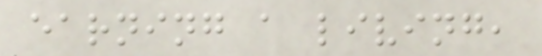earning a living,
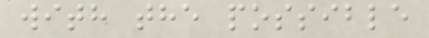with the possible
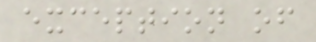exception of
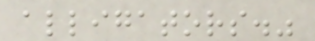alligators."
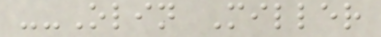--Olin Miller
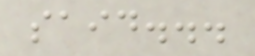said...
